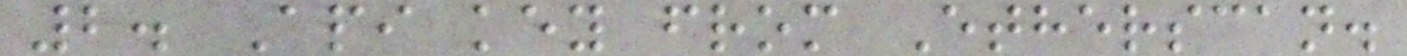2. Api key from Etherscan.
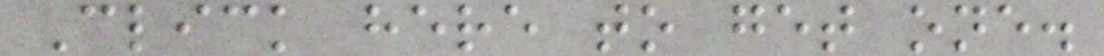Click here to get one.
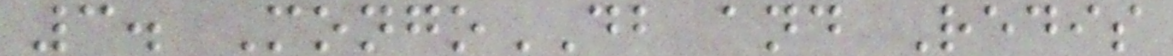3. MongoDB and Redis
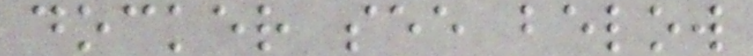docker see below
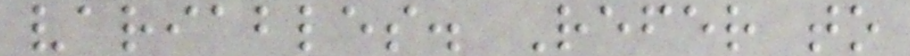variables. Refer to
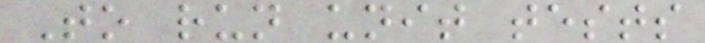To run unit tests
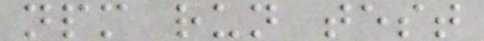npm run test
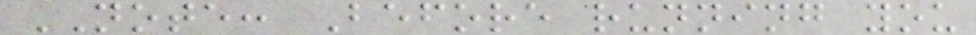NOTE: Before running you
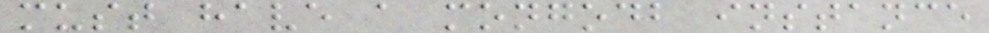must have a mongodb instance
